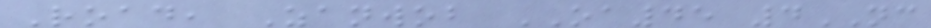Road, Zanwob OA45 4NC
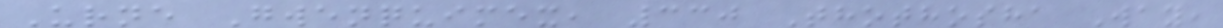Urne Gwenquimex, 330 Thothosha Way,
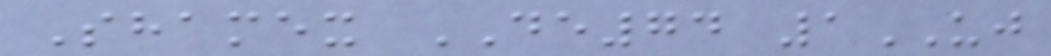Shamex DE74 1UJ
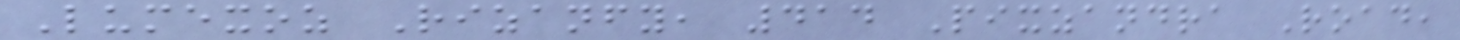Lumexoz Rizanfy, 414 Pixzandra Road,
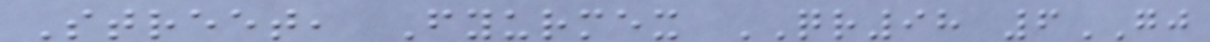Street, Fyurmex QR98 6GJ
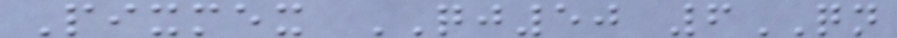Pixmex QJ50 6QN
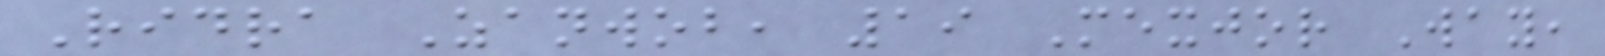Ridra Zanwob, 19 Mexjor Way,
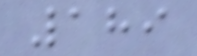189
